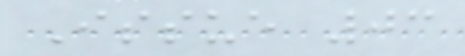Issue 03
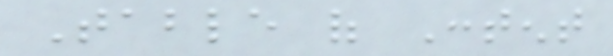Table of Content
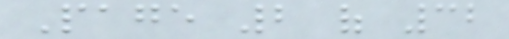Page 2 of 32
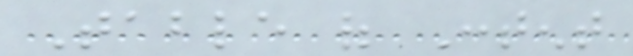Table of Content
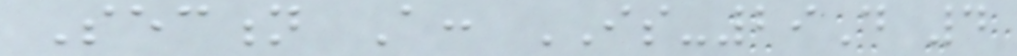Section A: IS-29D 4
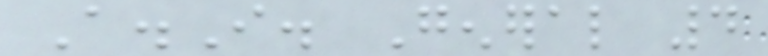A.I. General 4
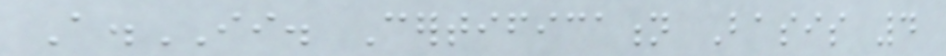A.II. Certification Basis 4
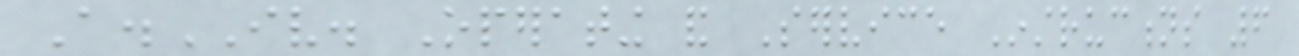A.IV. Operating and Service Instructions 6
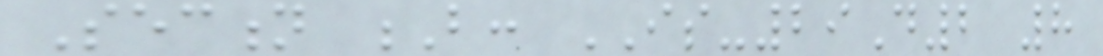Section B: IS-29D2 8
